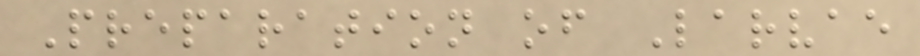Preparation of Larvae
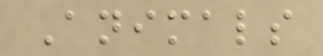Animals
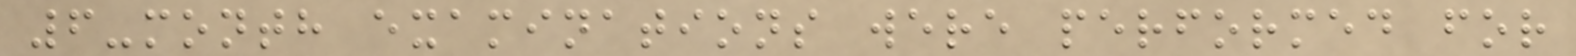6-month examinations were performed for
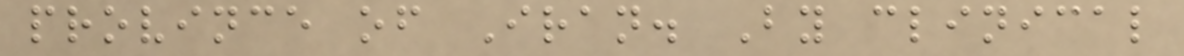province of Iran. By clinical
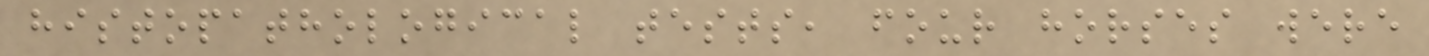histopathological tests, four horses were
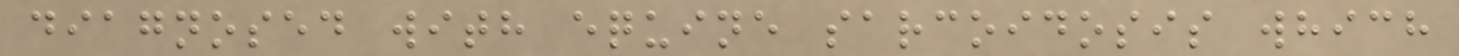diagnosed with equine sarcoidosis which
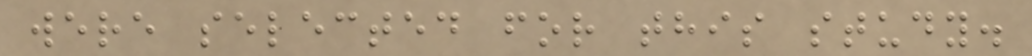were selected for this study.
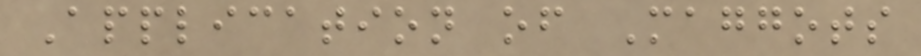Application of Maggots
